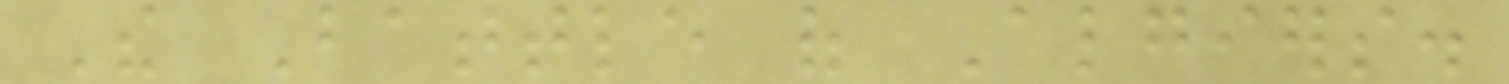The Battle of Algiers.
